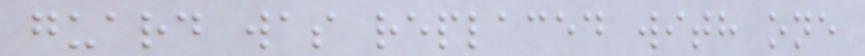guard was replaced with one
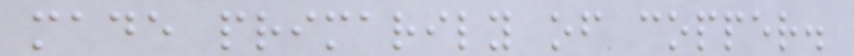made primarily of copper.
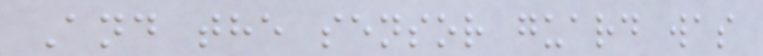And the sensor guard was
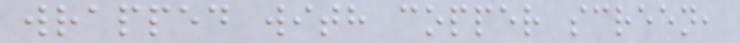wrapped with copper screen,
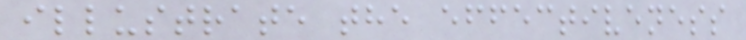illustrate the effectiveness
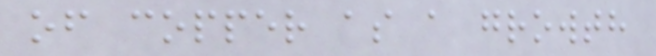of copper as a growth
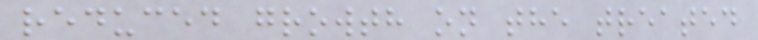reduced growth on the treated
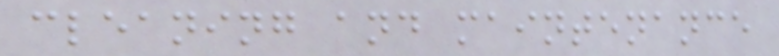cleaning and maintenance
